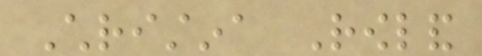Christina Rowland
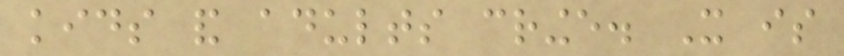kids and adults cringe. It is
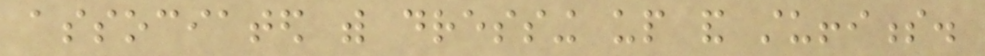associated with dressing up and stuffiness.
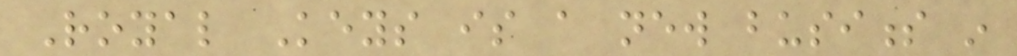Royal Keys is a new business in
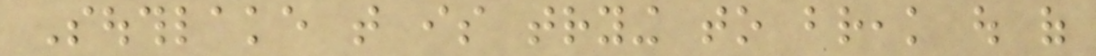Southlake that is trying to break out of
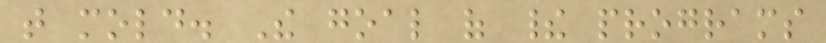that mold. The goal of their programs
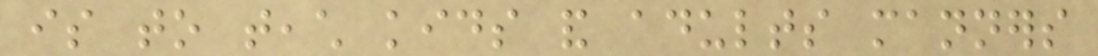is to teach kids and adults manners
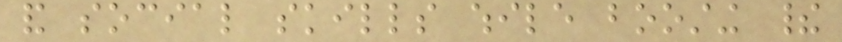and social skills while boosting their
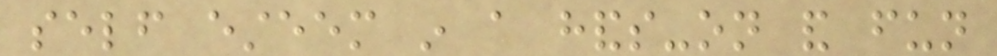self esteem in a hands-on and fun
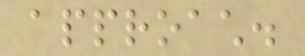approach.
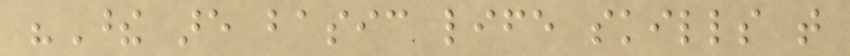"These are basic life skills that
